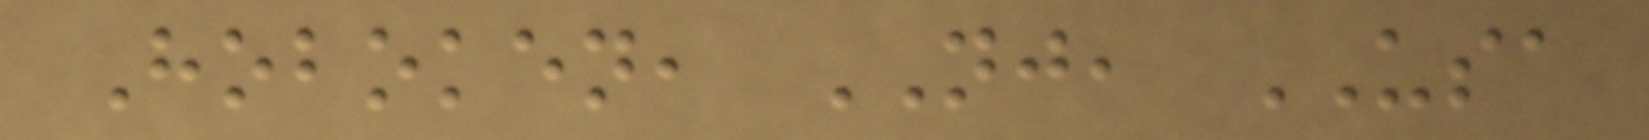Hoboken, NJ, USA
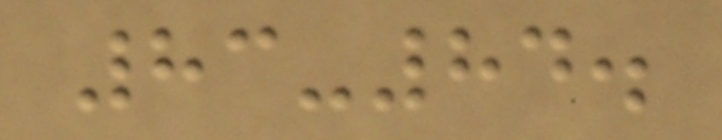83-84.
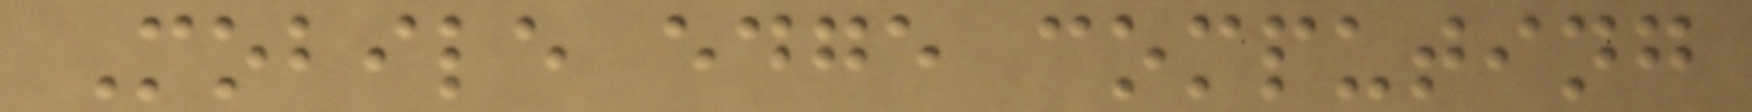Mobile edge computing
